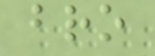bro
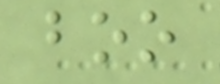boo
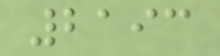2193
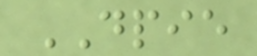DPIE
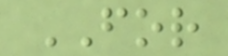FOR
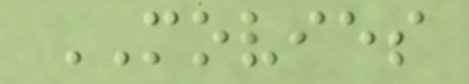MOVIES
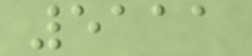5111
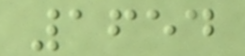1654
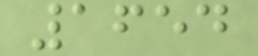1654
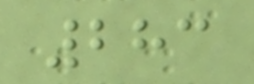283
